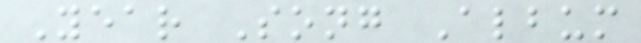Year Song Album
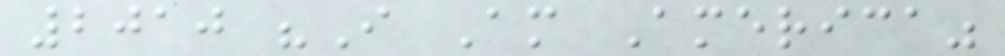2010 "I Am America"
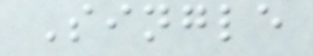Single
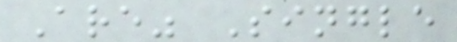Are" Single
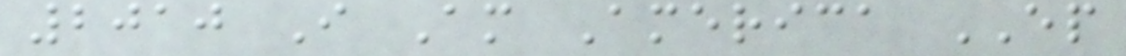2010 I Am America EP
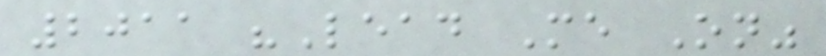2011 "Lead Me On"
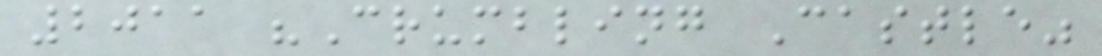2011 "Crumbling Castle"
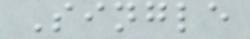Single
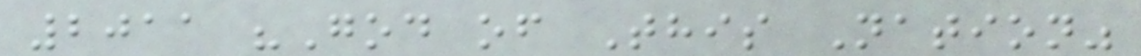2011 "God of This Nation"
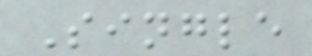Single
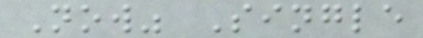Now" Single
